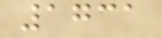1731
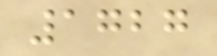1727
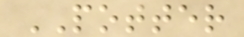POTTER
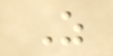Z
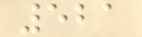521
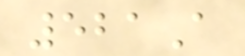521A
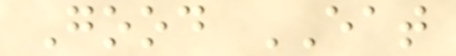Good EAT
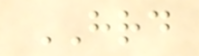HRD
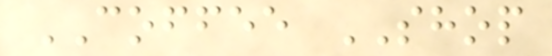COFFEE SHOP
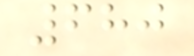680
